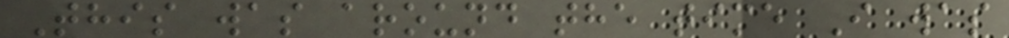This was around the time I was
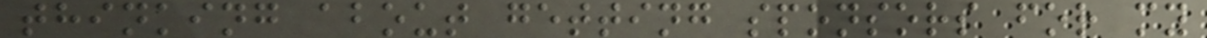thinking about getting sponsors for my
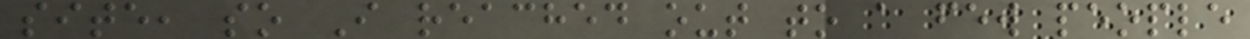site, so I reached out to a few people
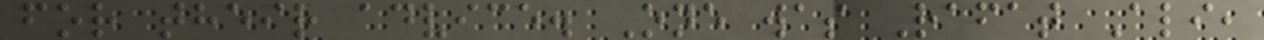for their advice. One was Rafat Ali,
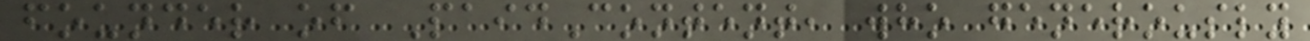founder of PaidContent, who generously
